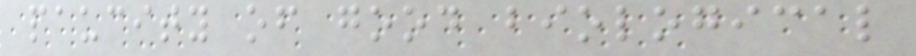paucity of good biological
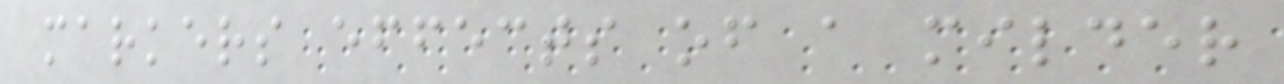markers effects of a milder
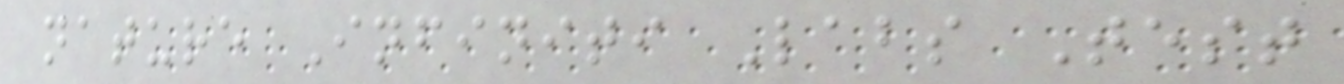nature Infiniti Labs Test
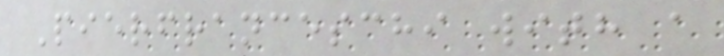Pierfranceschi with a
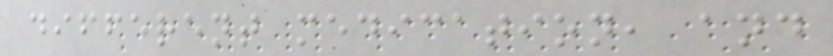different medication, and
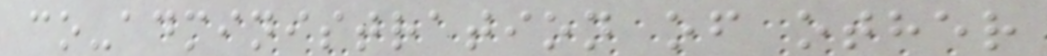co-administration of other
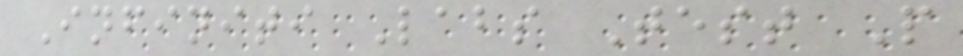Infiniti Labs Test P
